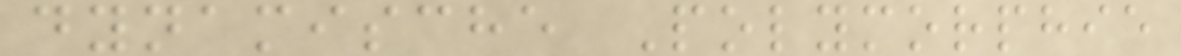dynamische Polymorphie
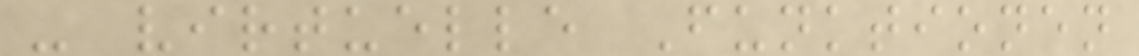- virtuelle Funktionen
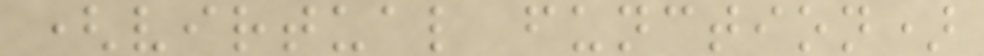(virtual function)
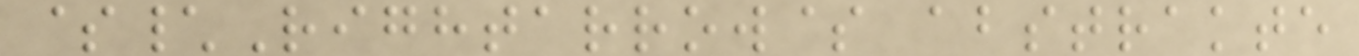$\Rightarrow$ abstrakte
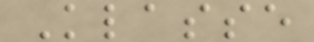Klasse
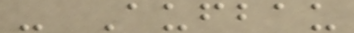- Aufbau
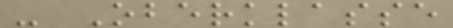- Oberklasse
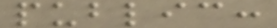public:
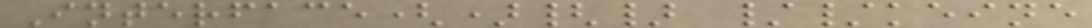Interface(){} //keine
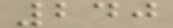240
